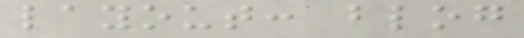layout: blog
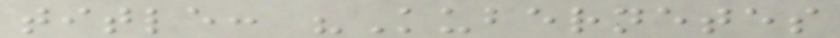title: "Kubernetes
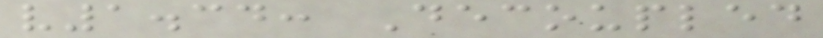v1.34: Decoupled
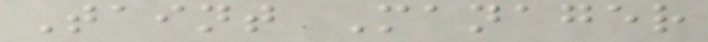Taint Manager
